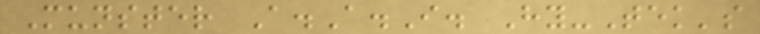Munster A.A.I. Hy-Tek's
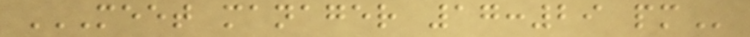MEET MANAGER 17:29 PM
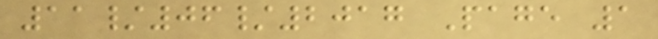11/06/2017 Page 1
